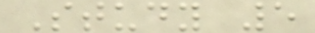Study 5
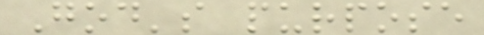God's purpose
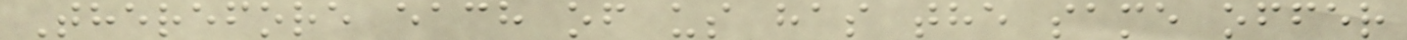Therefore each of us has the same offer
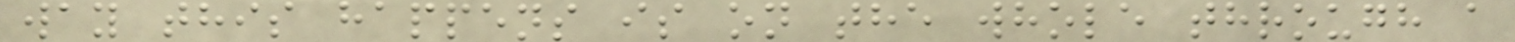way this happens is on the whole through a
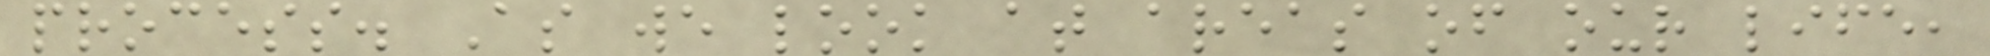process. As we look at areas of our life,
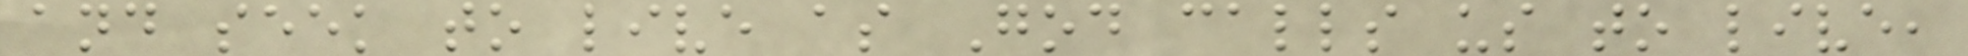and seek to live as God calls us to live,
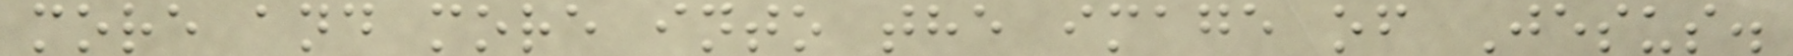more and more into the image of Jesus.
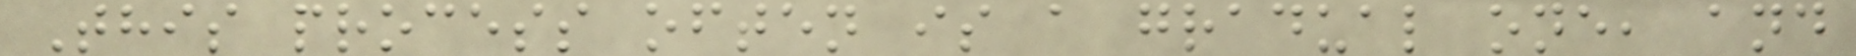This process often is a gradual one, and
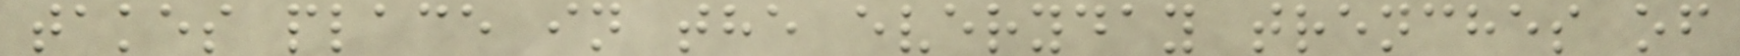takes place in the everyday trenches of
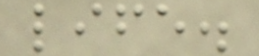life.
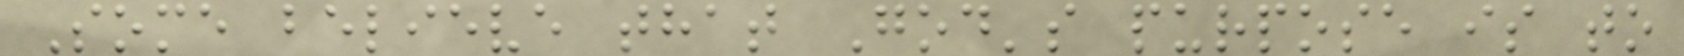Some believe that God's purpose is to
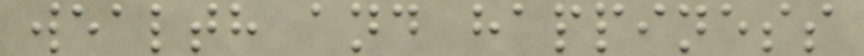wealth and happiness
